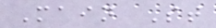Main St
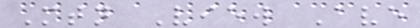Mtn View Ave
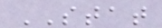STAT
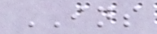INS
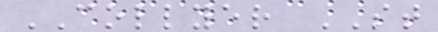COLLYER ST
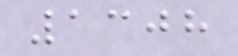1308
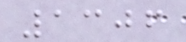1306
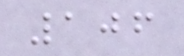106
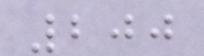200
